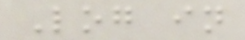Log in
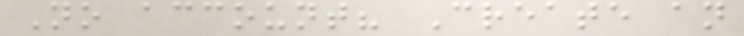No account? Create an
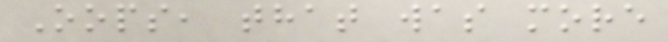Oops, that was more
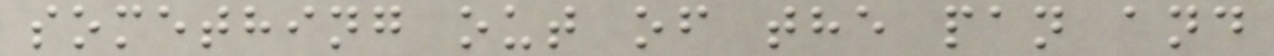something out of the pan and
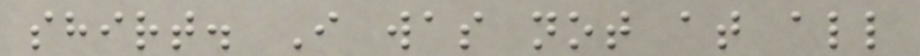shirt. I was not at all
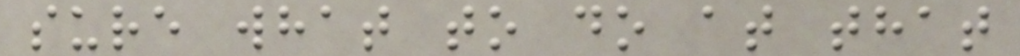sure what to do at that
